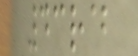43rd
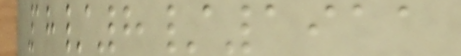18/8/1911
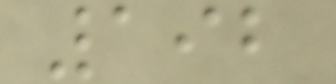192
